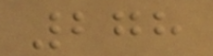278
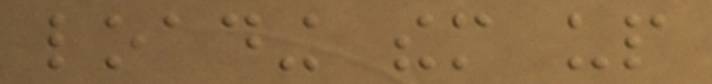loading them up
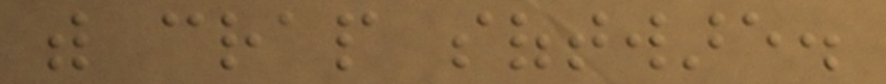with crap software.
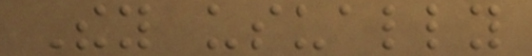They usually
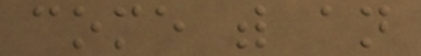come with an
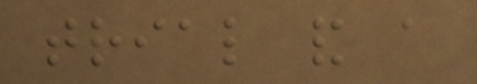trial and a
